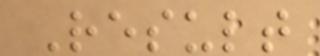Result
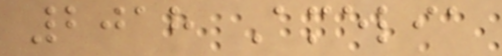2018 Amelia
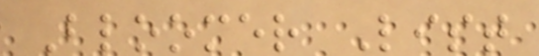Bloomer List
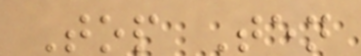Top Ten
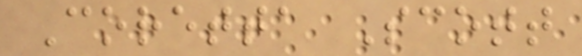Coretta Scott
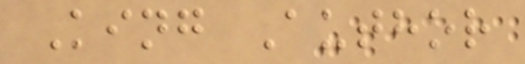King Author
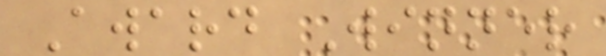Award Winner
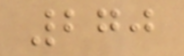270
